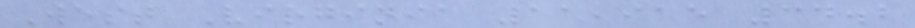West Virginia 11,915 34.2
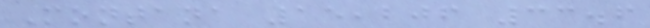Montana 15,206 33.6
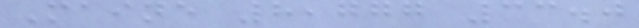Maine 8,777 33.0
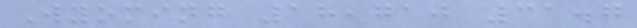Wyoming 18,710 31.7
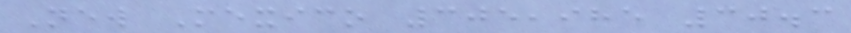New Mexico 305,985 30.3
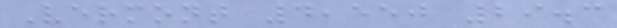Vermont 4,550 29.3
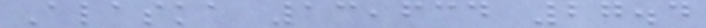Alaska 13,634 27.4
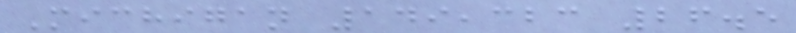Michigan 149,323 26.5
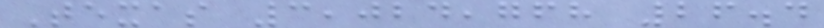Texas 3,024,768 26.4
